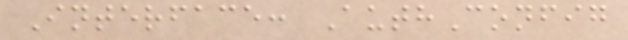Interface: AuthConfig
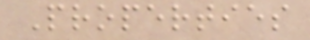Properties
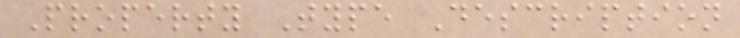Property Type Description
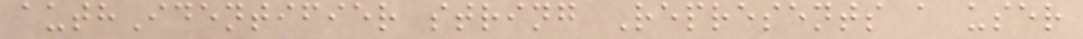authIdentifier string Represents a user
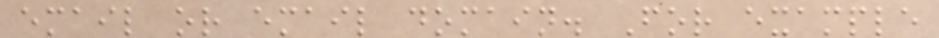email or email domain. For example
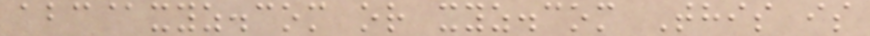abc@xyz.com or xyz.com This is
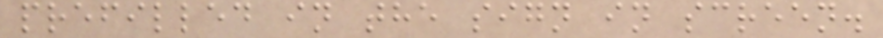prefilled in the sign in screen.
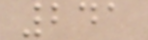241
